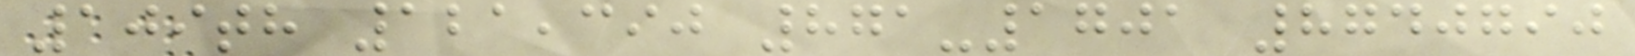109th 121,390 871-1701 8740790
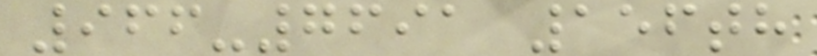966-7691 156th
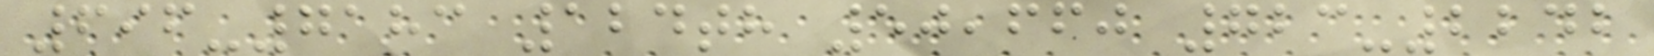696-7183 124th 50,660 723-2242
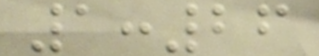1:26
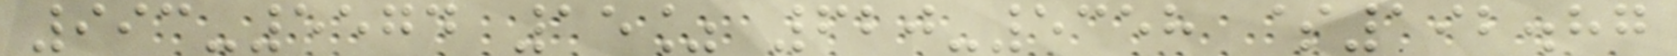993-5574 15% 620-5358 $192.87
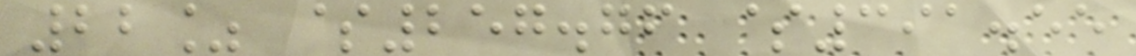22% $257.76 $391.55
